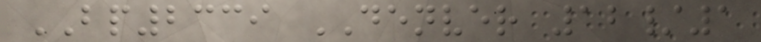BP2339 DENVER 12/1
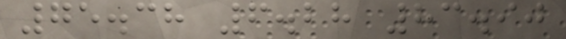75.38 6.28 83.90
